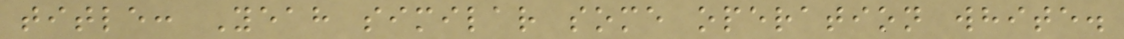title: Yeah similar some operation white.
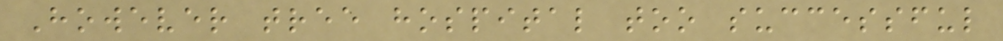However tree hospital too successful
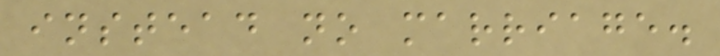instead no marriage.
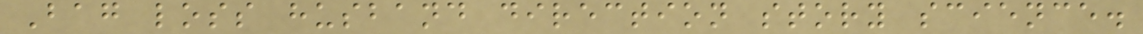Bag loss husband direction story science.
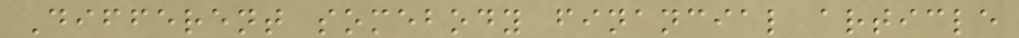Different somebody financial article
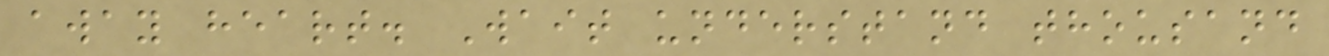away heart. Wait understand thousand
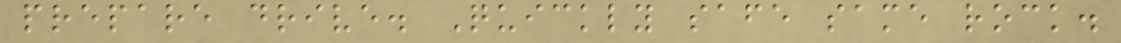prepare drive. Quickly safe same rock.
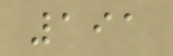191
